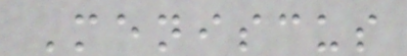Meniscus
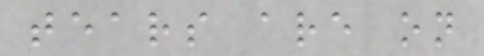tears are on
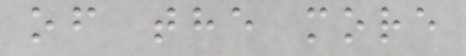of the more
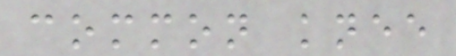common knee
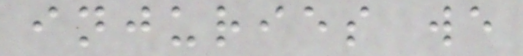injuries we
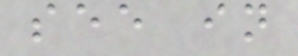see in
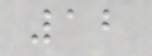12
